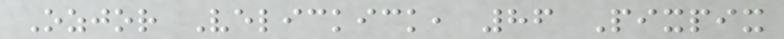Ozjor Velickick, 86 Pixpix
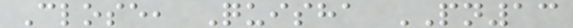Close, Quisha PN13
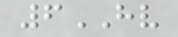6HV
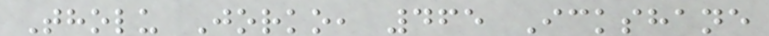Tholu Jorko, 465 Ickshane
